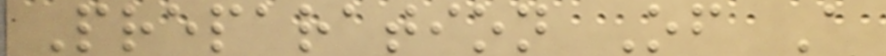Preparation Of A
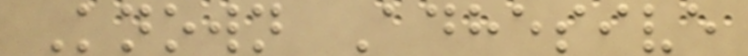Known Adhesive
